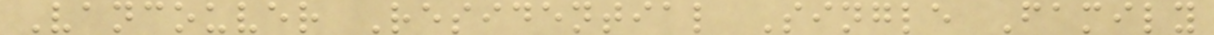Vancouver Residential Single Family
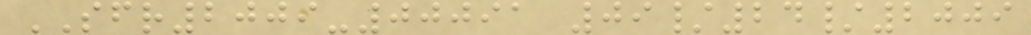SFR2009-00091 09/24/2009
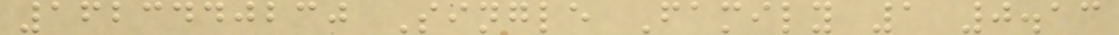1623440230 Single Family 1 0.13
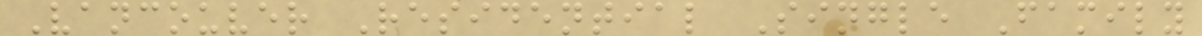Vancouver Residential Single Family
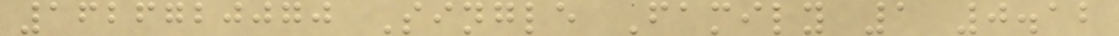1626720070 Single Family 1 0.12
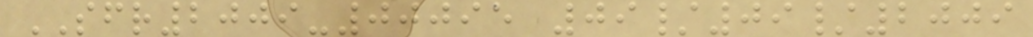SFR2009-00095 09/09/2009
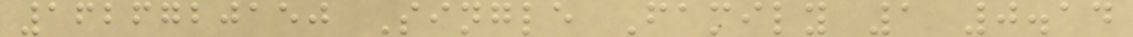1626720150 Single Family 1 0.14
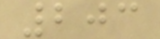203
